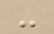-
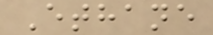Ethane
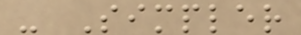- Simpler
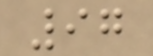97
